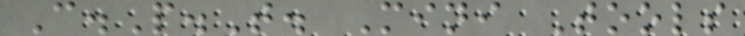C.P.T. Mini Tools
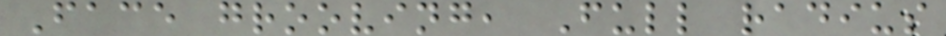Face grooving, Full radius
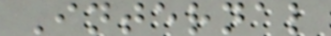Internal
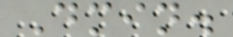Dmin.
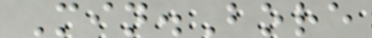Min.Bore
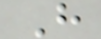H
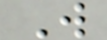W
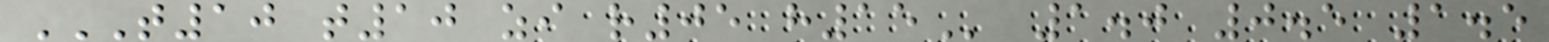T10 T10 ZI R05 H15 1.0 0.5 1.5
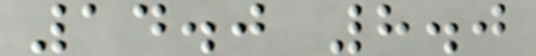14.0 8.0
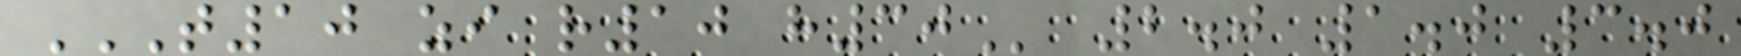T10 ZI R10 H30 2.0 1.0 3.0
